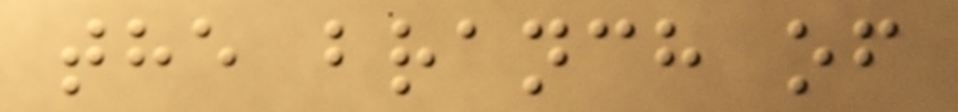the branch of
